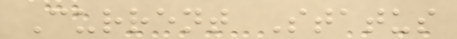Current Status
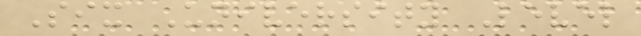Six University Level
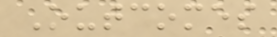Outcomes
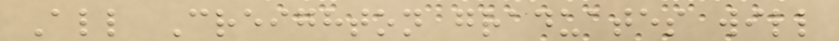All Creighton graduates will
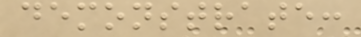demonstrate:
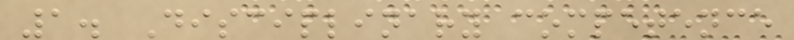1. Disciplinary competence
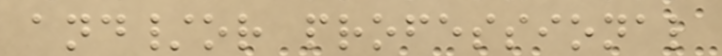and/or professional
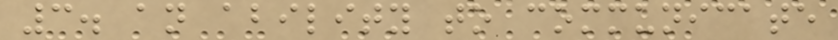3. an ability to communicate
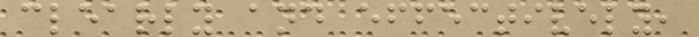clearly and effectively,
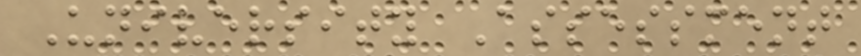University Assessment
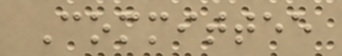Committee
